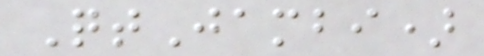QtJambi)
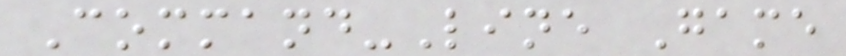Command-Line Game
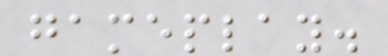gameplay.
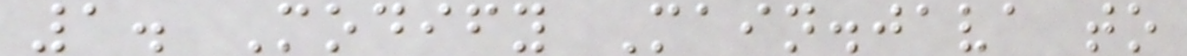1. Modify Main.java to
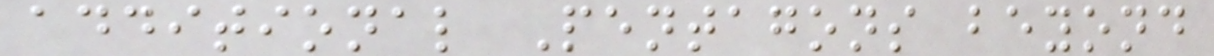additional Pentagons beyond
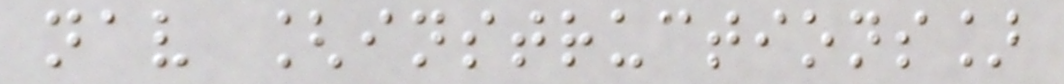nav [instructions]
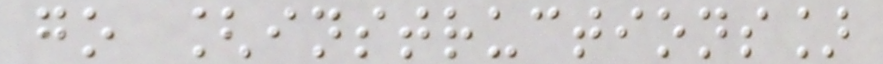go [instructions]
